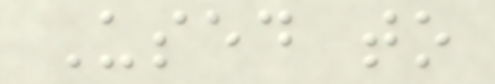Used to
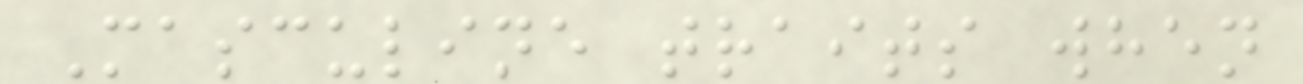Masculine traits when
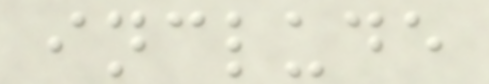include
